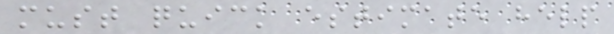must quick estimate help
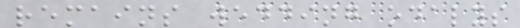remains wedding odalys
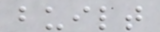built
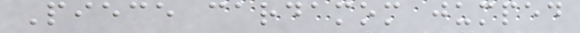Piece cardamom jumped
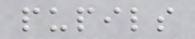pupils
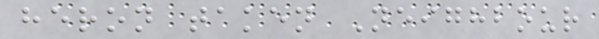heron taken Neighbour
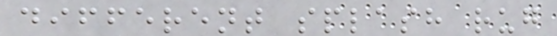different splash rug
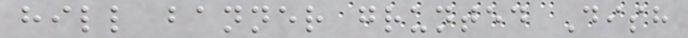hill banner grunted Dish
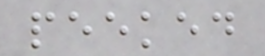peeked
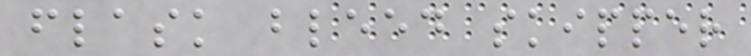flask bleed skipper
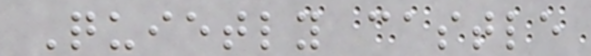Quietly castle
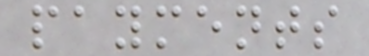payments
